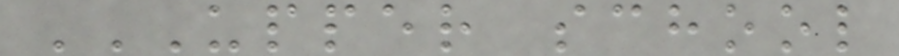UPPER SCHOOL
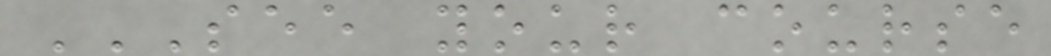SEE YOUR COURSE
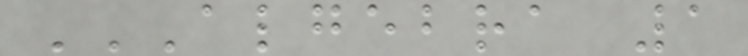ALGEBRA 1
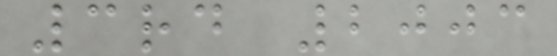3rd 2003
